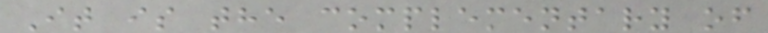It is the complementary of
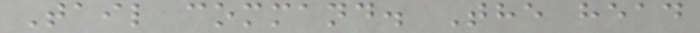Tail command. The head
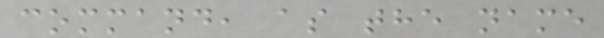command, as the name
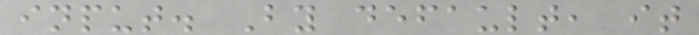input. By default, it
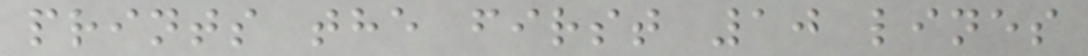prints the first 10 lines
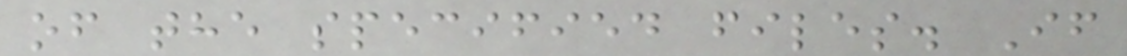of the specified files. If
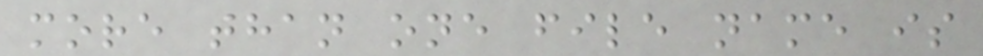more than one file name is
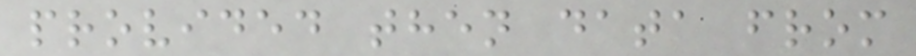provided then data from
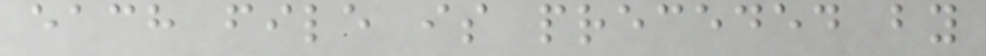each file is preceded by
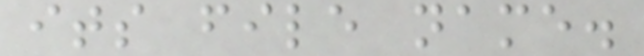its file name.
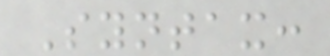Syntax:
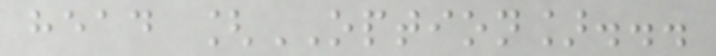head [OPTION]...
